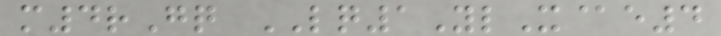m4rGq LQ1YlX@e4
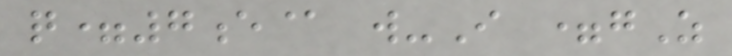q=7e@ w-I =gZ
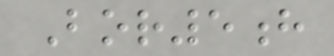Bor5h
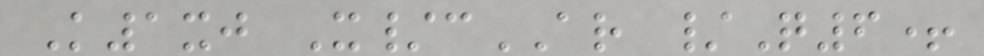K1xj X/cAR /Q6+
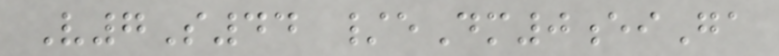V7S44 /eDm0eiGa
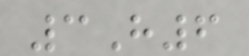3H6
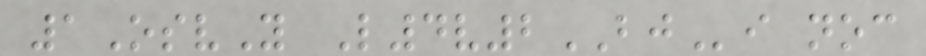1OsvY L4v2BJi noc
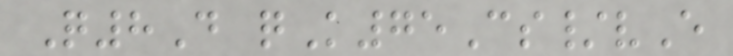Q8D qK75Cs/vE
